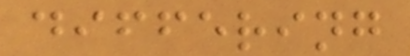differing
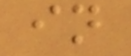in
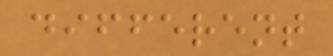different
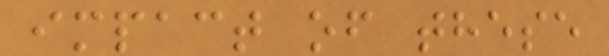impact of these
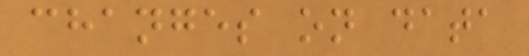changes on data
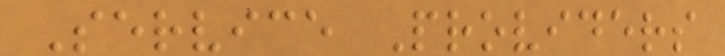Service Providers
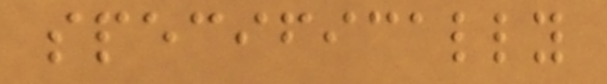specifically
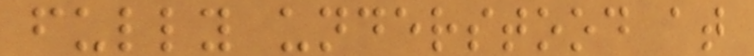fully understood at
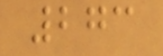273
